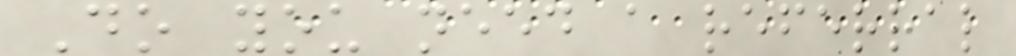Do you need a referral
